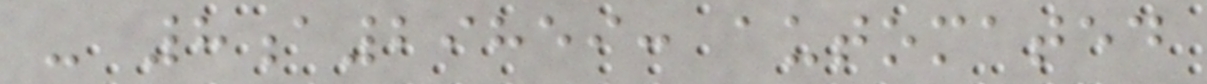- 8a29859: automated
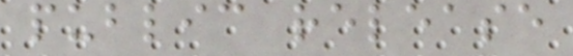public release
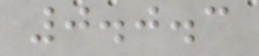0.0.3
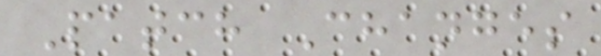Patch Changes
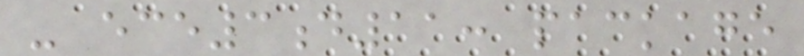- ece3d11: package
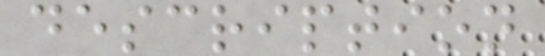description
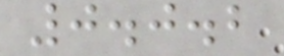0.0.2
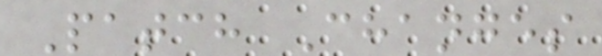Patch Changes
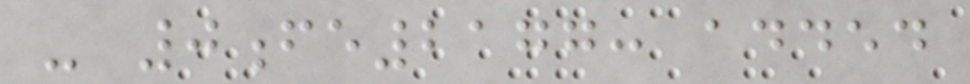- 0fe2177: added
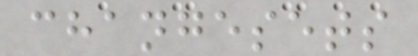changesets
